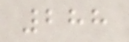288
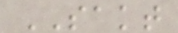SAKT
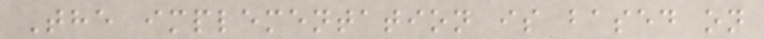The implementation is based on
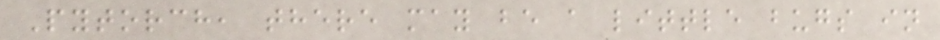Pytorch, there may be a little bugs in
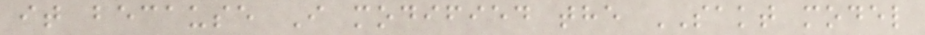it because I modified the SAKT model
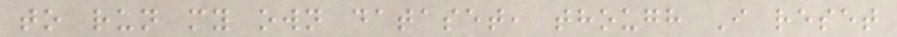to run my own dataset, though I reset
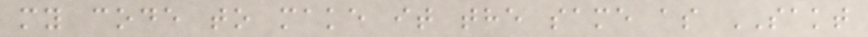my code to make it the same as SAKT
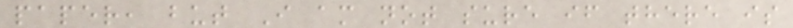paper, but I am not sure if there is
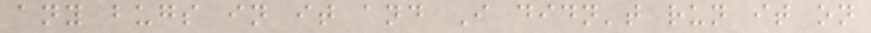any bugs in it and I didn't run it on
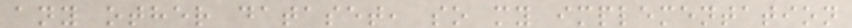any other dataset, so my implementation
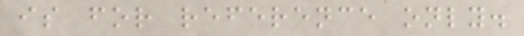is for reference only.
